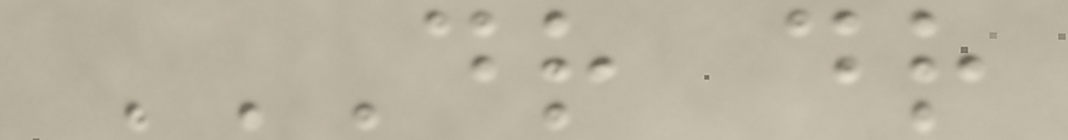DR DR
